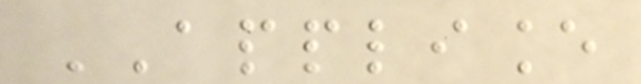APPLIANCE
